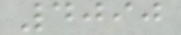4090
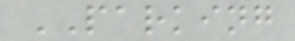PARKING
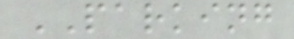PARKING
